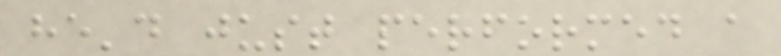he'd just performed a
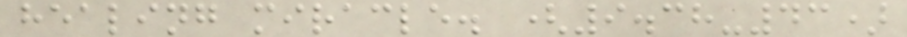healing miracle. (9.38-43)
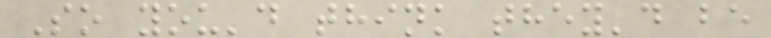So you'd think they'd be
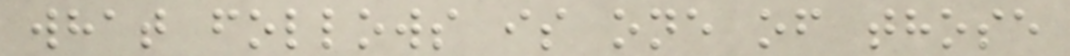what follows is one of those
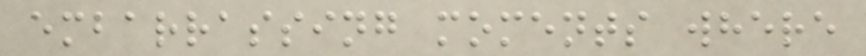embarrassing moments where
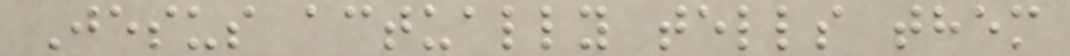Jesus actually tells them
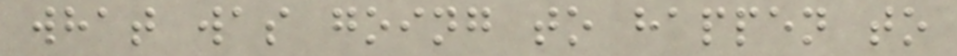what was going to happen to
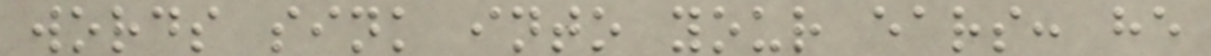words sink into your ears: he
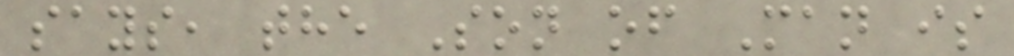says, the Son of Man is
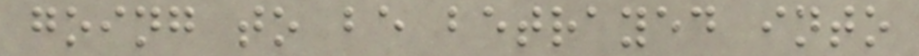going to be betrayed into
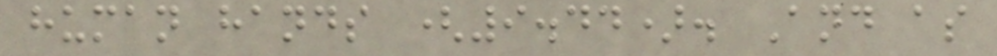human hands (9.44). And as
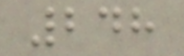248
